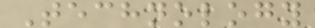Technology
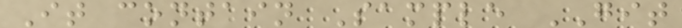It contain Sample GIT
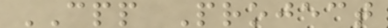CPP Project
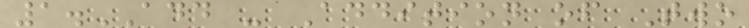1.ADD - Addition of Two
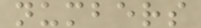numbers
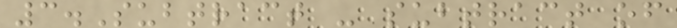3.Subtract - subtract of
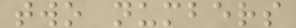two numbers
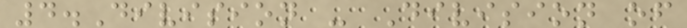4.Division - Division of
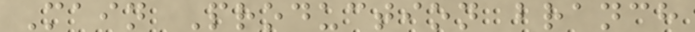Main Production branch
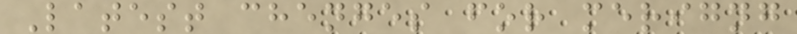Latest chenges for merigng
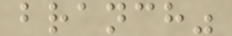branch"
